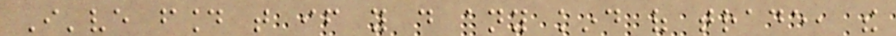I've found that if you do any kind of trade, the
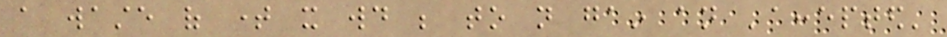a waste of time it would be to not gain an 'accepted'
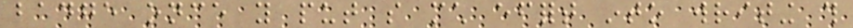badge once you put so much effort into writing this
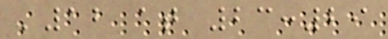'12 at 23:29
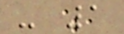- 1
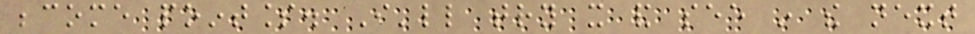become pointless. I'll try it and see in the next
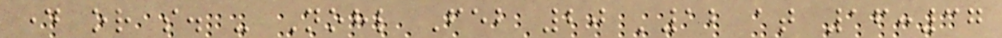day or so. - Nohl Feb 20 '12 at 16:37
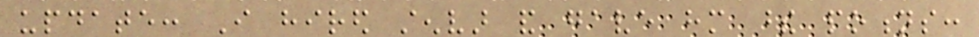update: I hired stenvar and gave him these potions:
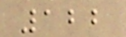122
